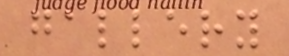gallery
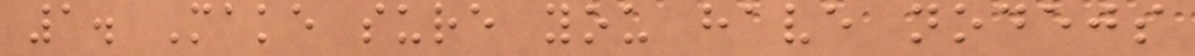1. Make sure you have nodejs
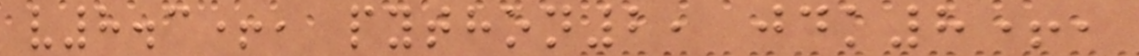v8.3+, python2, jdk8+,
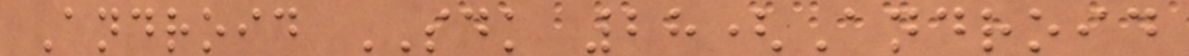Android SDK 28(Android
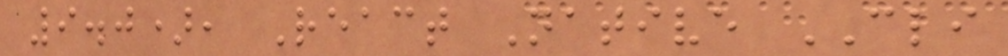9.0), React Native CLI
